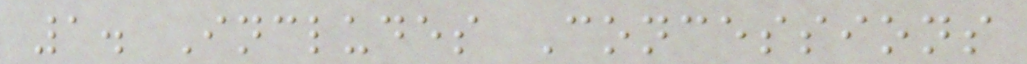1. Includes Concessions
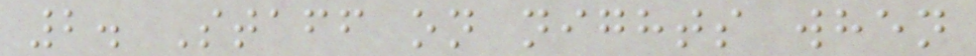2. Staff on nights when
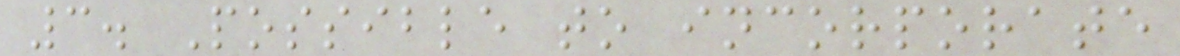3. Possible to incorporate
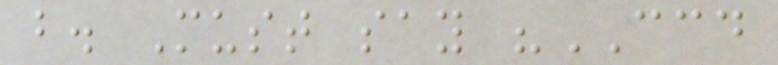b. Must say "CCD
